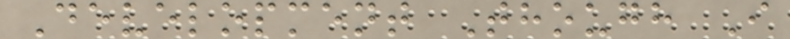Development Though I
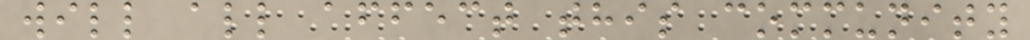will all affect this community
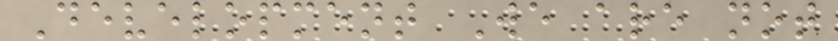Development We are not
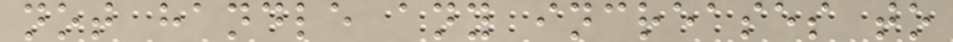not handle any increases to
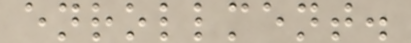enrollment.
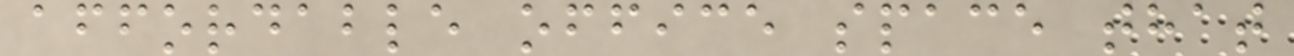affordable office space that
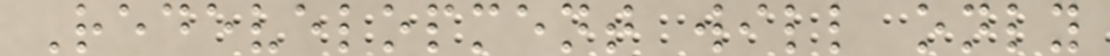Redevelopment will only
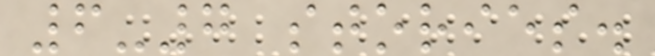6-7 stories.
